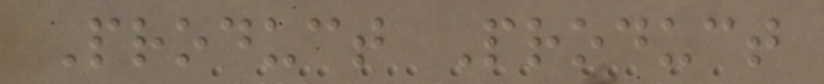Product Product
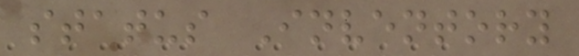status Inventory
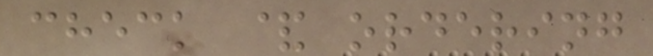check & ordering
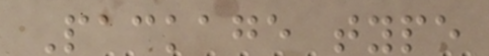Package type
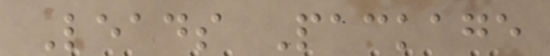Leads Package
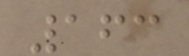163
